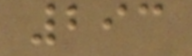293
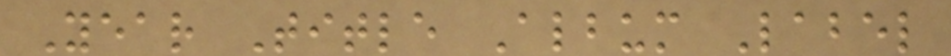Year Title Album Label
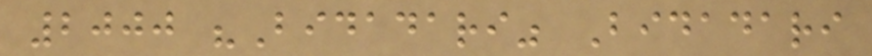2000 "Bidadari" Bidadari
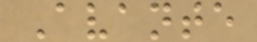Avante
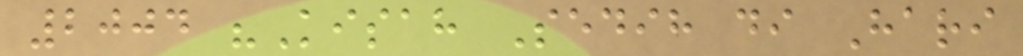2004 "Kisah Sedih di Hari
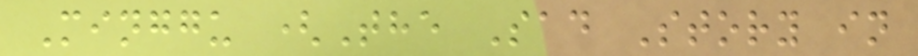Minggu (The Sad Story in
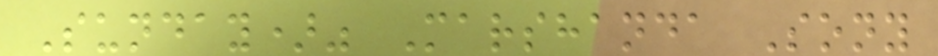Sunday)" Marshanda Sony
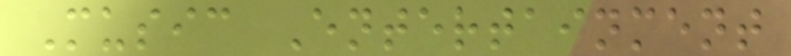Music Entertainment
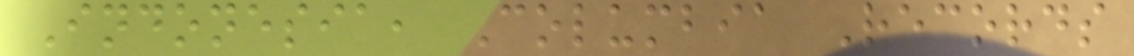Indonesia, Columbia Records
